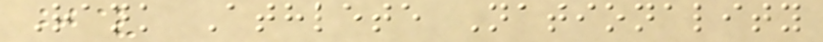Rank Athlete Nationality
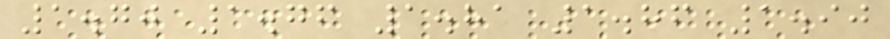1.70 1.76 1.81 1.86 1.90
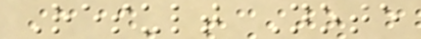Result Note
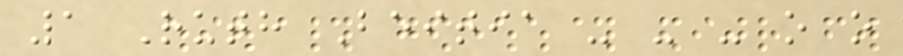1 Ruth Beitia - - - o o
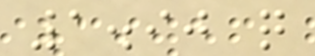1.90 q
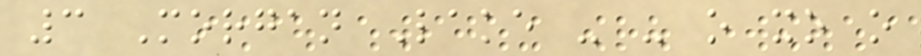3 Morgan Lake - - o xo o
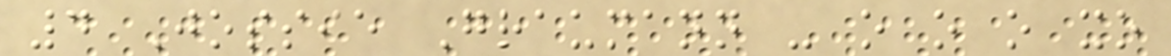4 Jossie Graumann - o o o xo
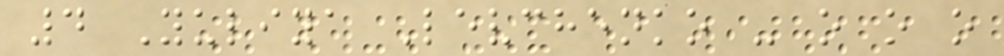4 Yuliya Levchenko - o o o
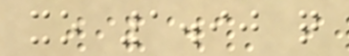xo 1.90 q
